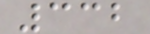332
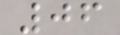06
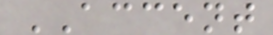ACCENT
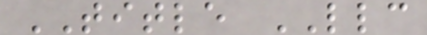TITLE LLC
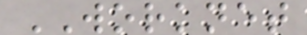WORKNET
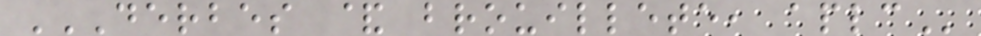DERBES & BROUILLETE, APLC
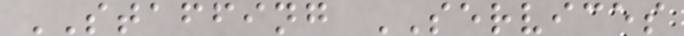STAFFING SERVICES
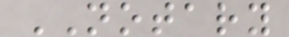NOTARY
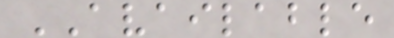AVAILABLE
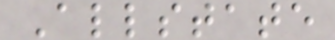Allstate
